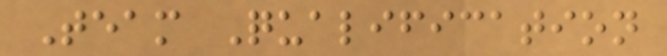Team Qualification
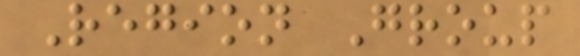Region Group
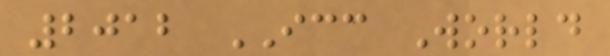2012 ICC World
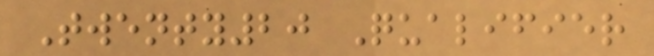Twenty20 Qualifier
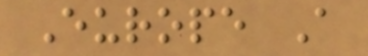Europe A
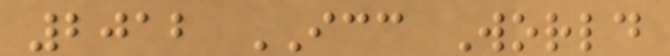2012 ICC World
